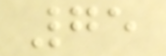75
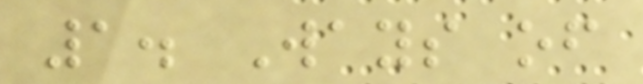1. Ways of
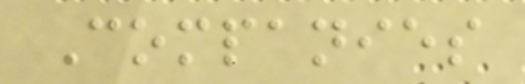Companies
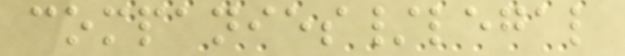companies/legal
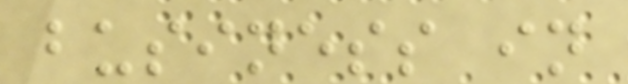business in
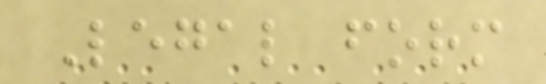Legal form
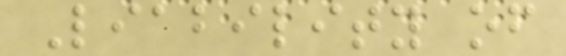Liability of
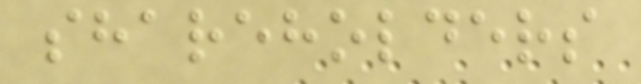shareholders
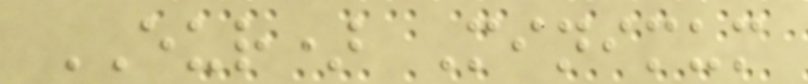EUR) Minimum
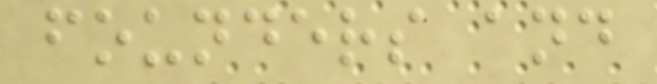founders and
